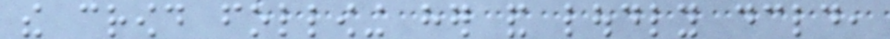the crowd following her and loudly declared,
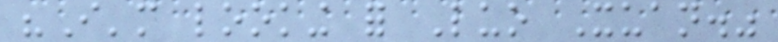"I'm looking for Luo Xuan."
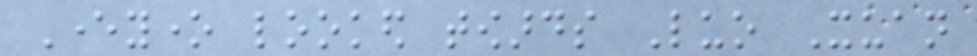Everyone looked towards Luo Xuan
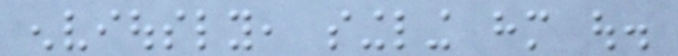enviously, singling him out.
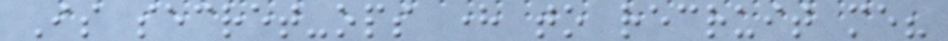Is secret-ops here to recruit me?
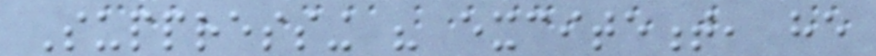Suppressing his excitement, he
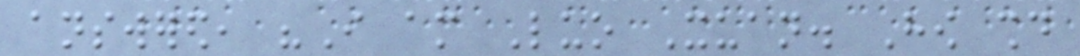answered, "I am Luo Xuan. How should
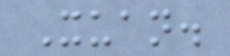Xuan.
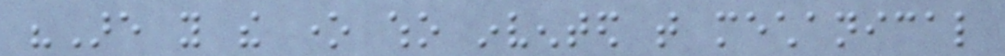"Are you the one who invented that mechanical
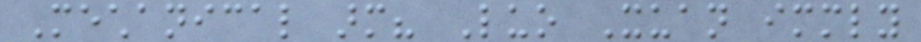Mechanical arm? Luo Xuan immediately
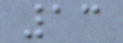13
